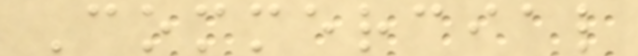Commercial
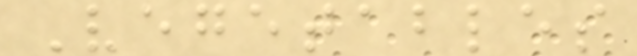Vegetables
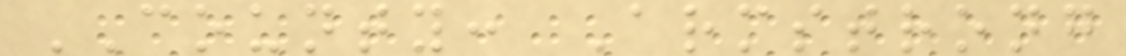COUNTY: Armstrong
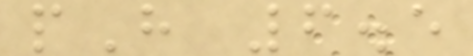pH 6.5
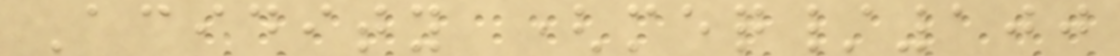Acidity (meq/100
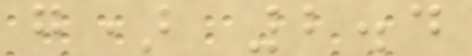g) 2.4
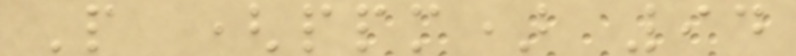P (ppm) 94
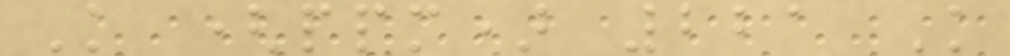K (ppm) 221 K
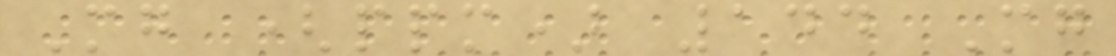Mg (ppm) 144 Mg
